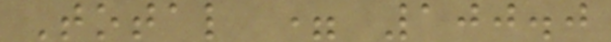Total = 100.0
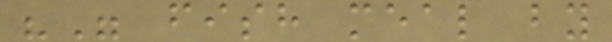"" fish meal by
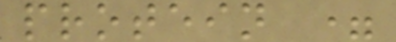protein =
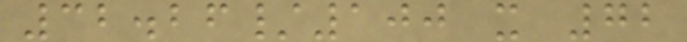32.26/100 x 72
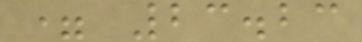= 23.23
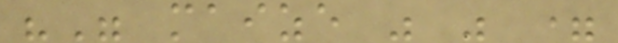"" maize " " =
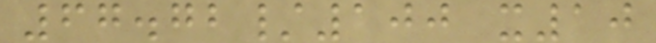67.72/100 x10
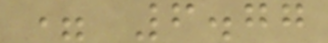= 6.77
